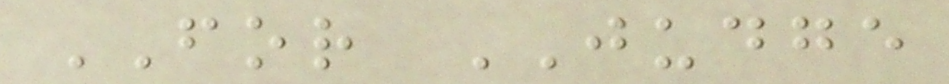FOR JUDGE
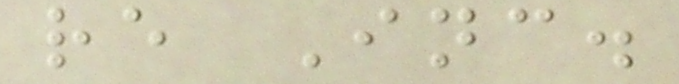re Inc.
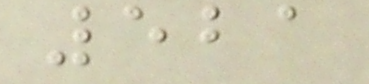521
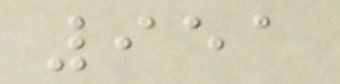951
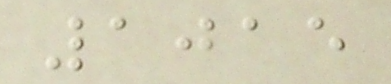1015
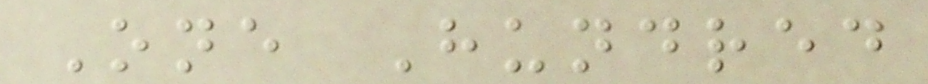One Hundred
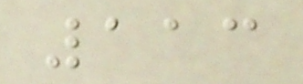113
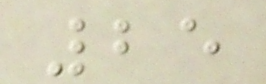25
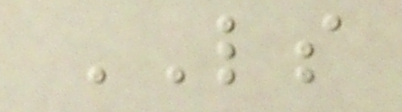LS
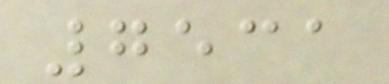7531
